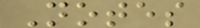Notes
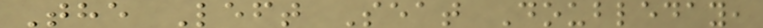The Left Seat Doubleday,
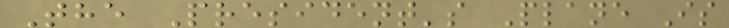The President's Plane Is
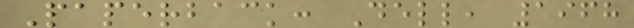Paperback: Dell, 1968
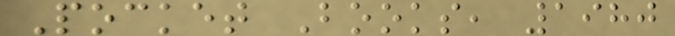Pocket Books, 1980
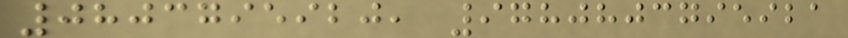0803795920, 9780803795921
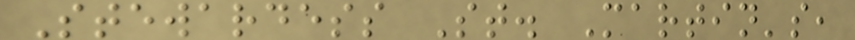Stewardess St. Martin's,
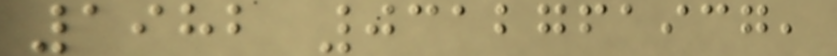1982 0312761937,
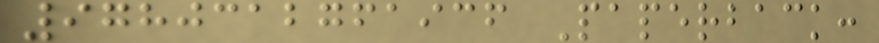9780312761936 Paperback:
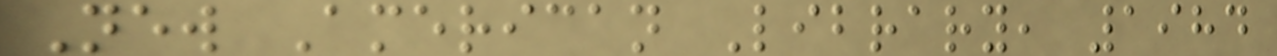New American Library, 1984
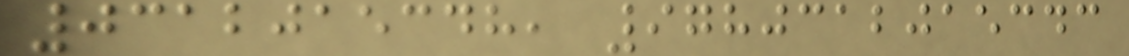0312015348, 9780312015343
